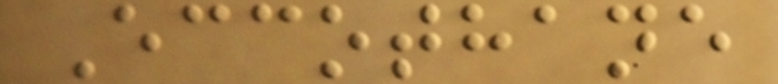Eccothane
